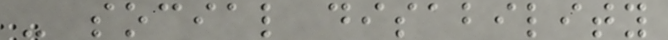- social disability
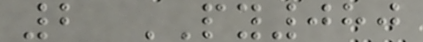2 PY080
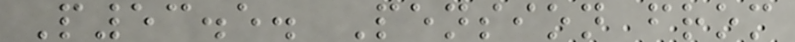P53.5. Pension from
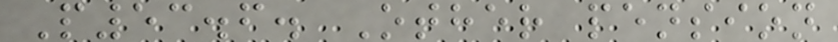P53.6. Other pension
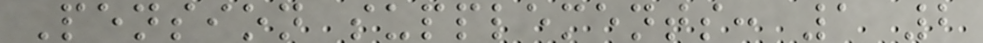Pension supplements: 1 2
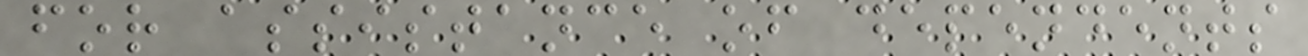for assistance of dependents
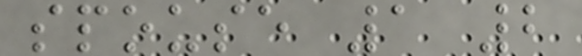spouse 1 2
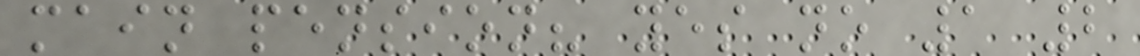main pension? yes no 1 2
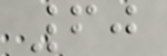60
